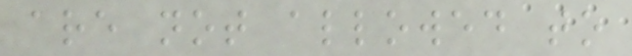are not allowed to
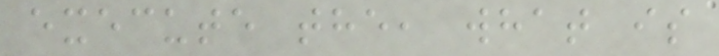execute the, what is
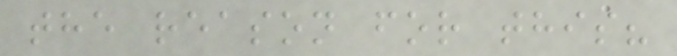the reason for this?
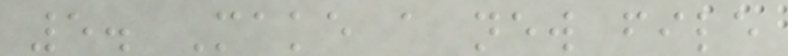5. Make a new file
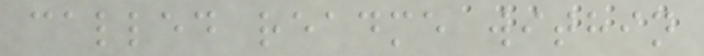called readme within
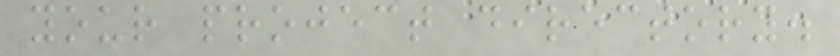your project directory.
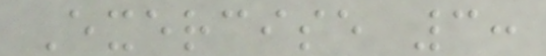Exercise 3:
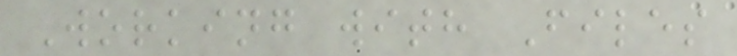Working with Files
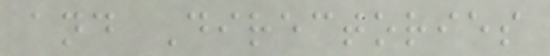and Directories
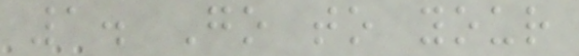1. Go to your
